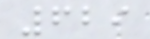629
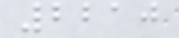2210
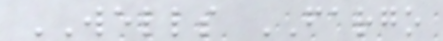WELLS FARGO
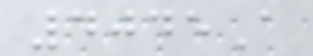4045A
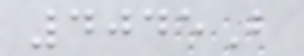4045B
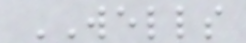WELLS
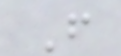F
